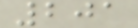201
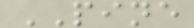PINE
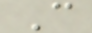C
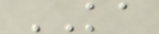KA
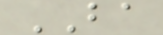BA
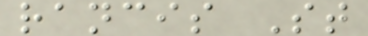rancis St
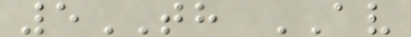5TH AV
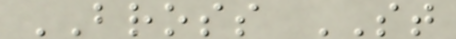BROSS ST
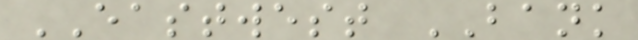EASTWEST BANK
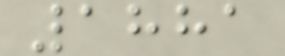1881
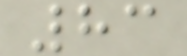83
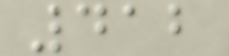412
